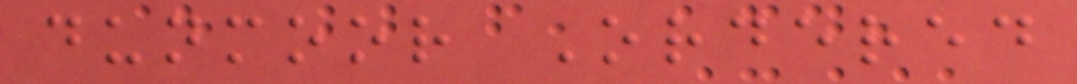dunmoor Ordered
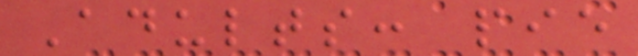Adults: pie
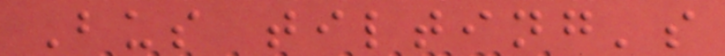Bus tilting's
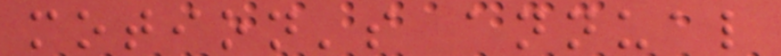motion's annual
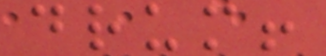drum!
